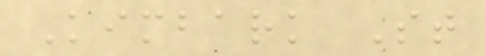Kimbark St
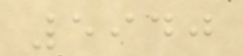5940
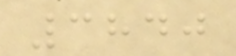3840
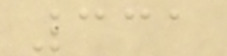331
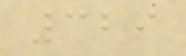329
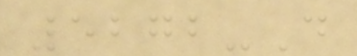5272-D
